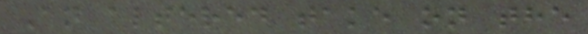An altered take on the
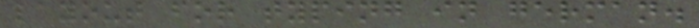layout for typing in german.
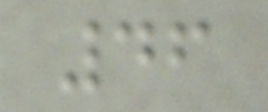46
